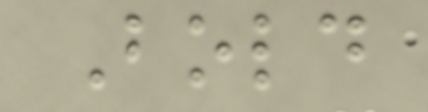Bold
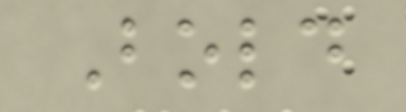Bold
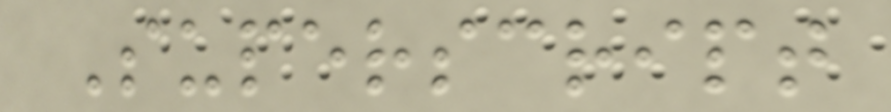Superscript
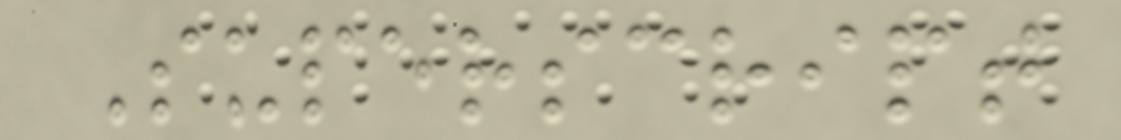Superscript
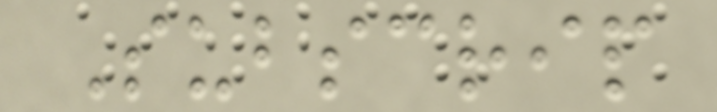Subscrip
